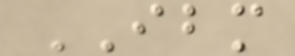IBM
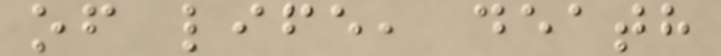of life, death
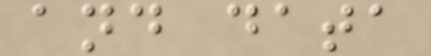and data
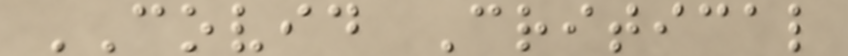COVID Critical
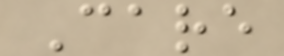Care
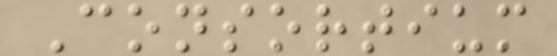Consortium
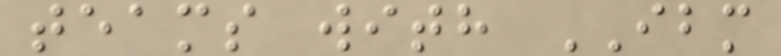teams with IBM
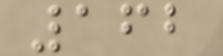162
